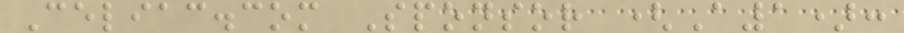Celiac.com Sponsor (A1):
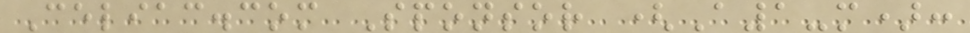Celiac.com Sponsor (A1-m):
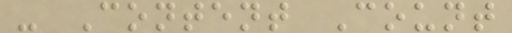- Content Count
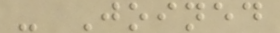- Joined
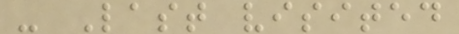- Last visited
